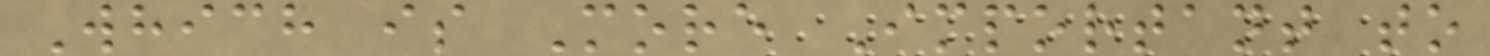Which is More Important to
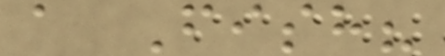a Fish?
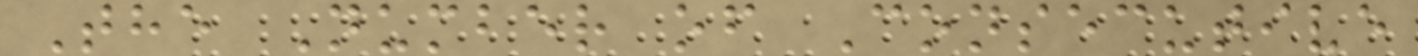The Number of Consecutive
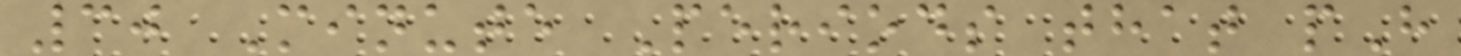30 Minute Periods that pH
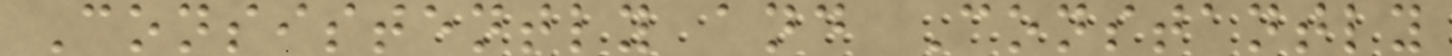Consistently and Constantly
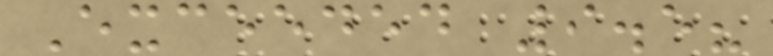Exceeded 9.5?
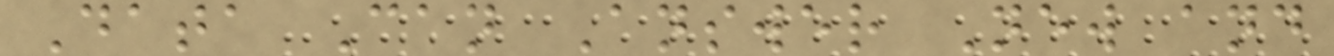Data Can Answer New and
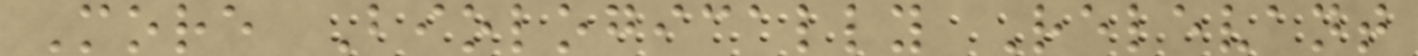More Biologically Relevant
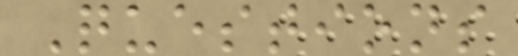Questions
